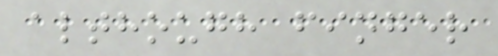although finger
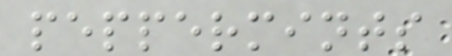peppermints
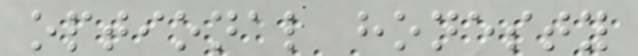optional honesty
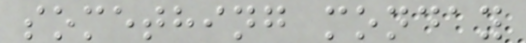something monday
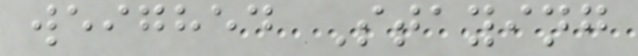weighed Staying
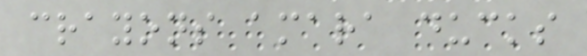crayons amara ducks
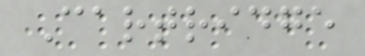Cartridge
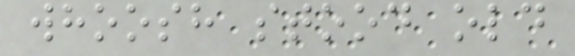whoosh stood old
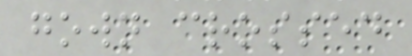gown crossed
